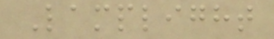Lamplight
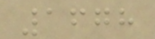1678
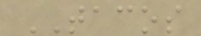TACOS
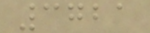3721
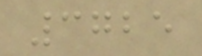3725
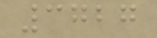3727
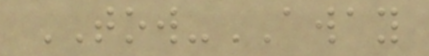TOW-AWAY
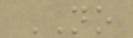NO
